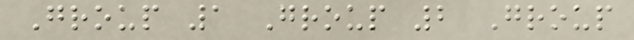Group 1 Group 2 Group
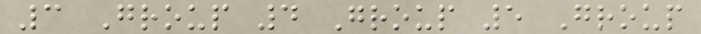3 Group 4 Group 5 Group
